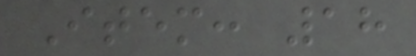Item: 18
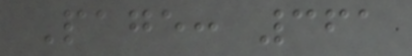Page: 361
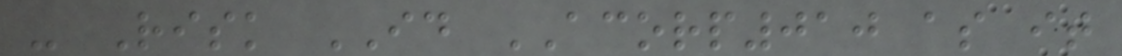- Risk ID ACORP010 as it
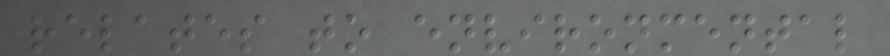relates to environmental
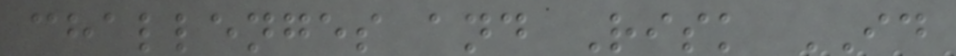challenges and Risk ID
